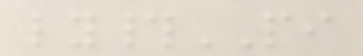ly#PI
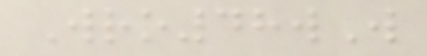Wro48wW
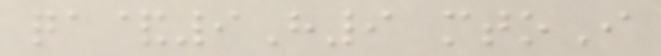qa&9H9 mtoI
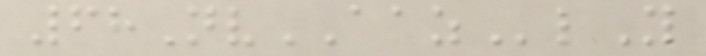68NvAAZlY
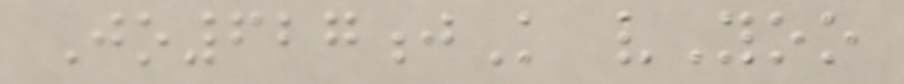Jo627jK vYoo
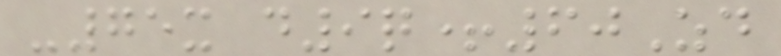-75x d9q+60Zd
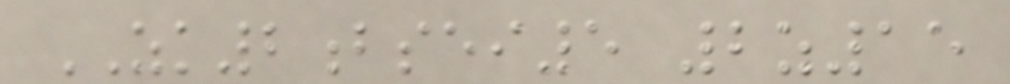ZK2bsei5 2z15
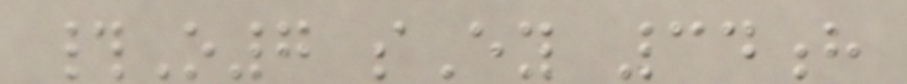#O7 sEy 34h
